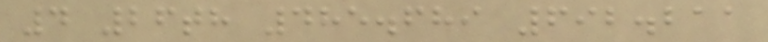4 26th 485.689 692.211
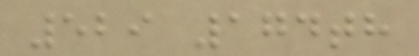529 174th
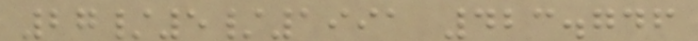27/5/1991 423.746
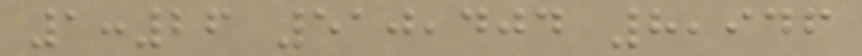1:26 510,404 8,946
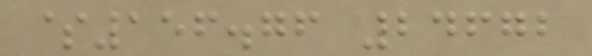$156.76 24672
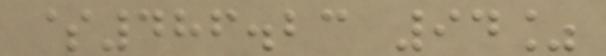$486.23 94%
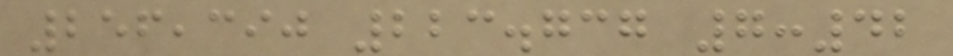256,390 223.737 7:42
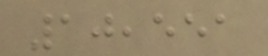10,551
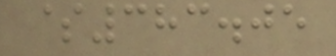$383.05
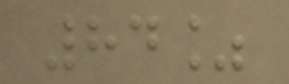84%
